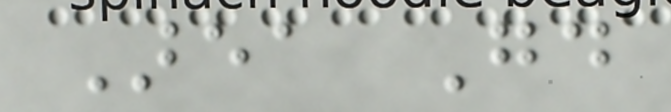Area Good
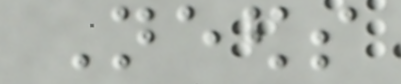Needs
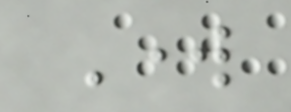Work
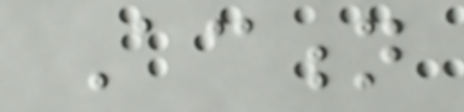Action
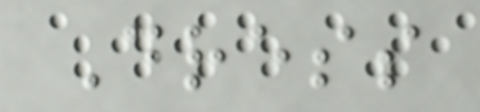Dress
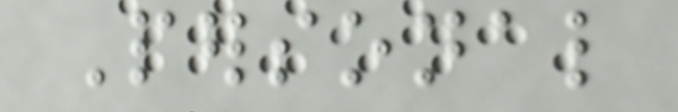Personal
